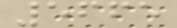5665
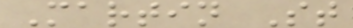Martin St
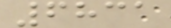6831
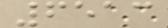6513
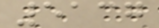5137
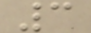3
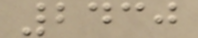2430
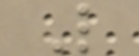L
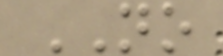NO
